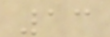13
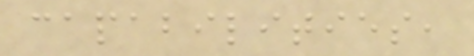capabilities,
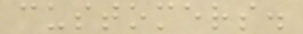customers.
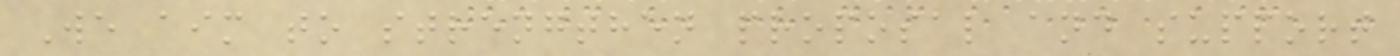We aim to strengthen proposal and support
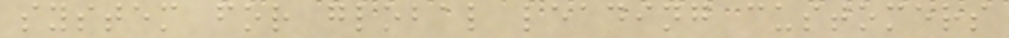system for global leading customers
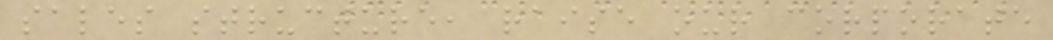sales structure, raise our corporate
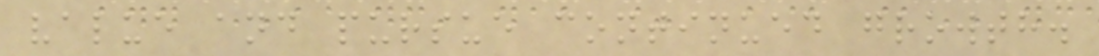value and pursue continued growth.
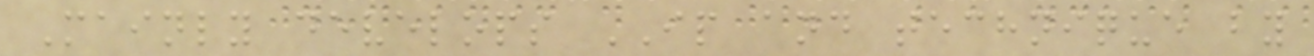Mainly develops IP and technique by
